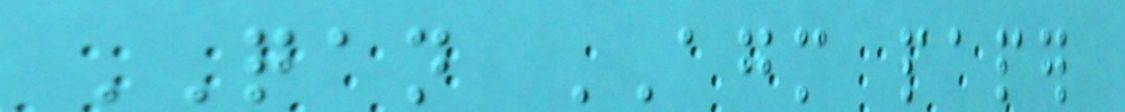QAN AGM paper
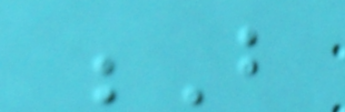B
